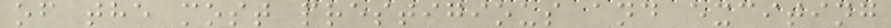of the most prestigious and exciting
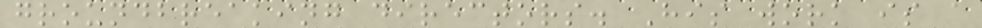groundbreaking directors. His work is a
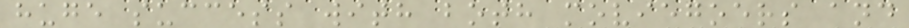huge success with both moviegoers and
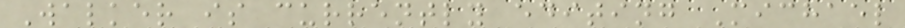Walker is currently editing Michael
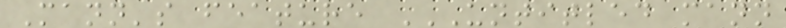Mann's feature UNTITLED MANN
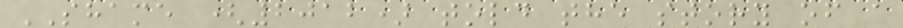SHAME (2012) told the story of a
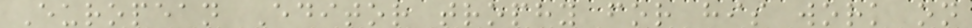European Editor trophy for his work on
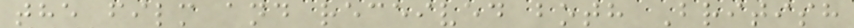the film and received both British
